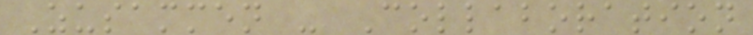Zusammen - Collaboration
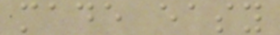made easy
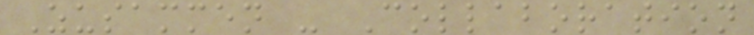Zusammen - Collaboration
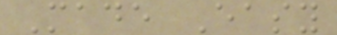Made Easy
